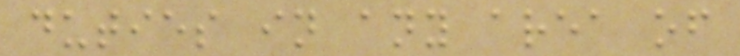duties in any area of
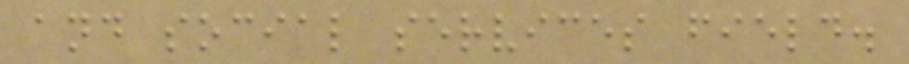and social services field.
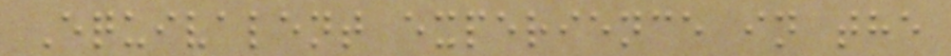Equivalent experience in the
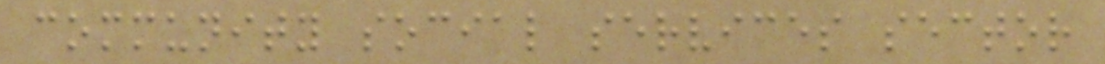community social services sector
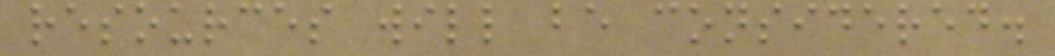resources will be considered.
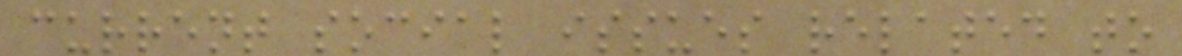current social issues related to
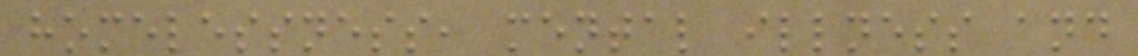homelessness, mental illness and
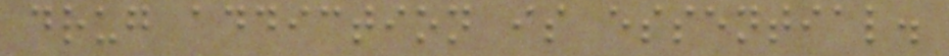drug addiction is essential.
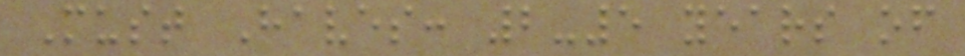Must Haves: 2-5 years of
